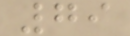79
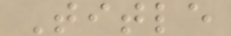Title
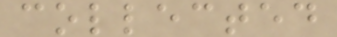collected
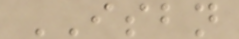ISBN
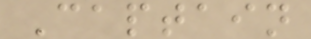Captain
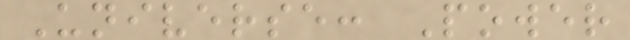Universe: Power
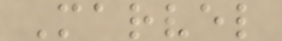Marvel
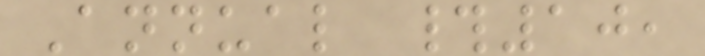Annual #10,
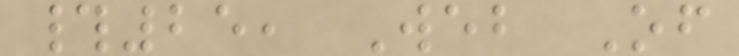#25, Web Of
